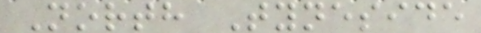North Tyneside
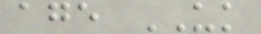age UK
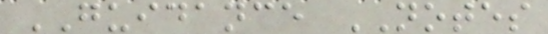GUIDANCE NOTES
